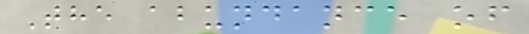The abundance of
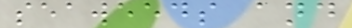seaweeds and
